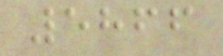5866
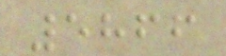5866
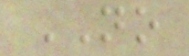NO
